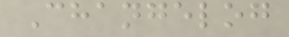Changelog
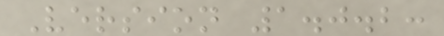Version 1.0.2:
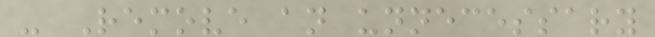- Remove an unnecessary
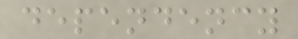dependency
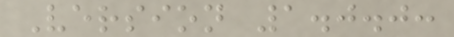Version 1.0.0:
